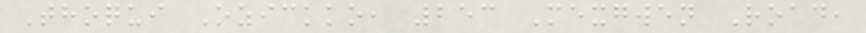Thoqui Ozickko, 253 Mexgwen Road,
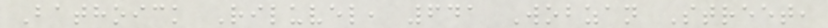Bathoick Riluvel, 641 Wobzan Street,
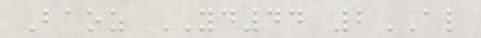Baoz YD44 2AL
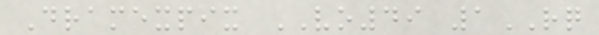Dramexpix VO49 1RQ
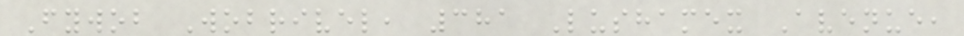Fywob Wobrivel, 381 Lushamex Avenue,
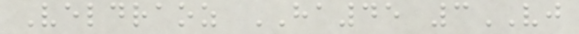Veldraoz HA45 3VJ
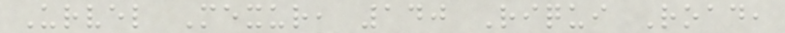Urvel Mexur, 140 Riqui Road,
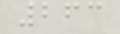263
